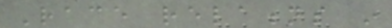Race relations in
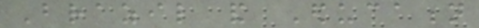Brazil and Education
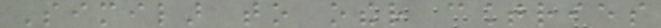Similar to other countries
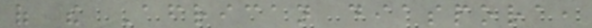of the African diaspora,
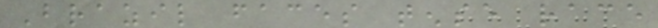Brazil faces tense race
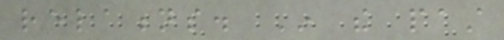relations. In the past
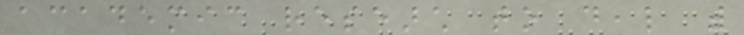academic research to deal with
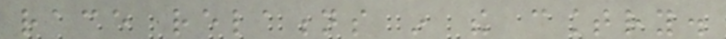race relations in the country.
